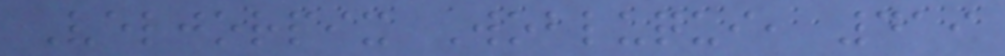Veljorpix Wobluqui, 419
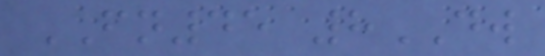FN45 8DW
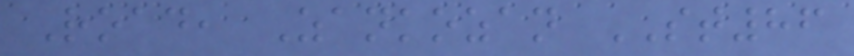Road, Zankozan ST86
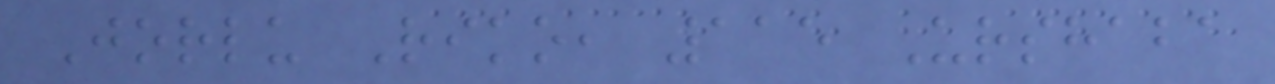Jorlu Riko, 115 Urshaba
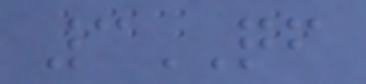3QF
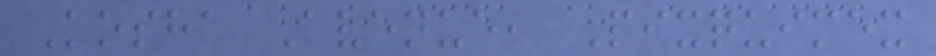Kosha Avenue, Pixquimex
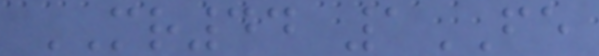MR44 1FE
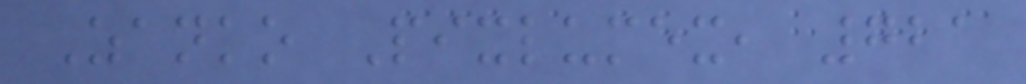Zanko Pixlumex, 721
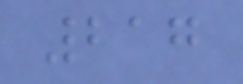217
